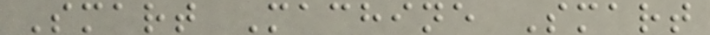Smart Machine Smart
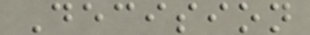Decision
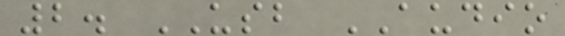2. USB AUDIO
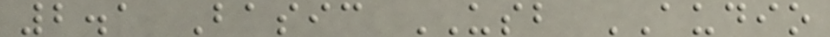2.1 Basic USB AUDIO
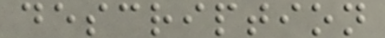description
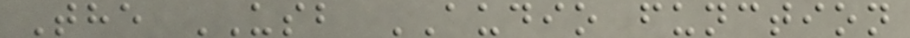The USB AUDIO function
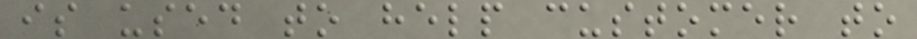is used to help customer to
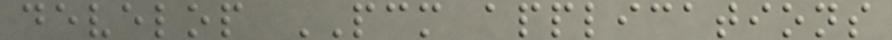develop PCM applications
